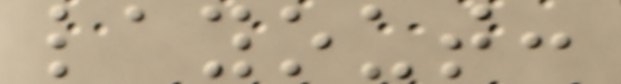layout:
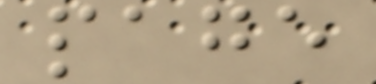page
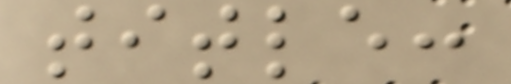title:
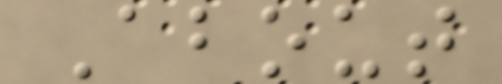About
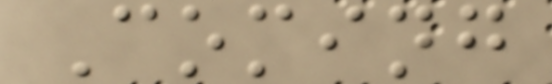Coming
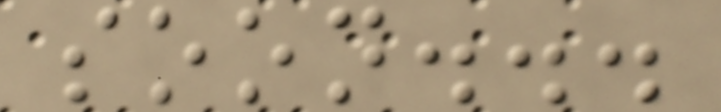soon...
